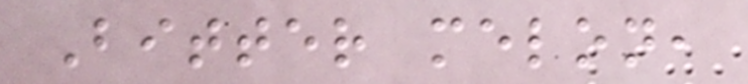Bitter melon,
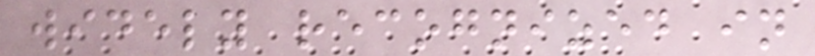widely recognized in
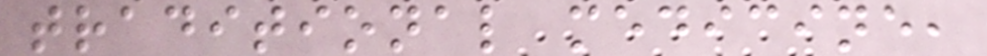traditional medicine,
